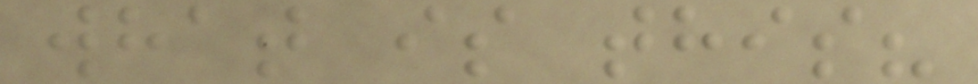what is this?
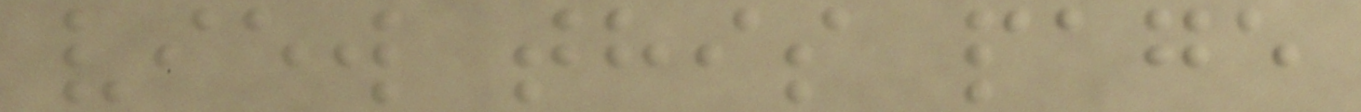view this page
